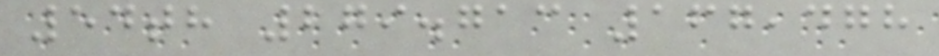54th 279.713 167,478
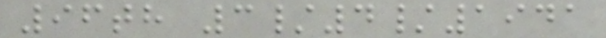96th 3/4/1941
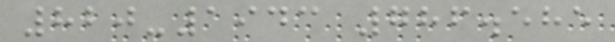820-1943 786.585
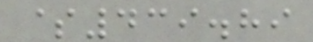$439.89
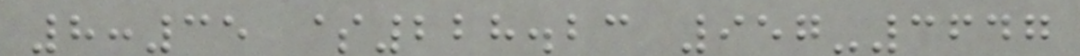8:35 $228.23 957-3647
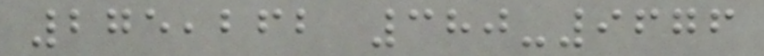275,262 380-9676
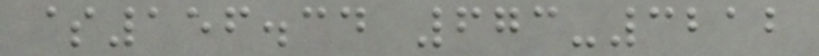$156.34 673-3212
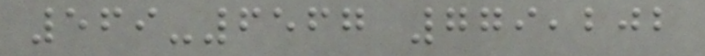569-6567 779,202
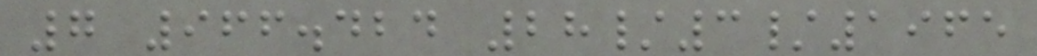7 966.424 28/3/1965
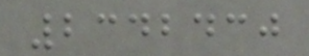2342430
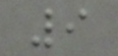9
